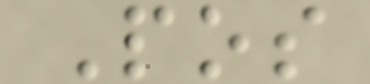Pos
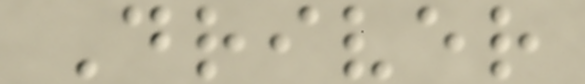Driver
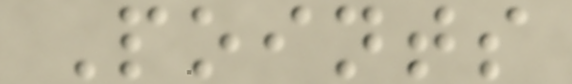Points
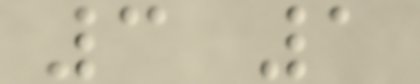3 1
